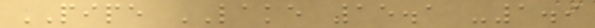PIPE LAKE 15.1 -1.9
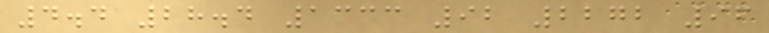4.4 28.4 1333 92 2272 96
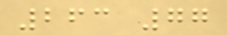263 77
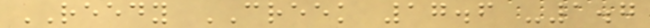REEDY CREEK 17.6 -1.7
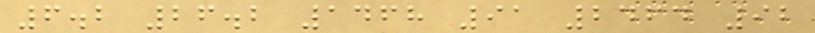6.2 26.2 1468 91 2464 92
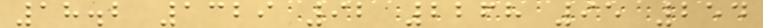18.2 1329 92 2268 95 254
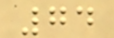74
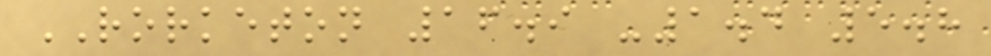RORKETON 16.9 -1.4 5.8
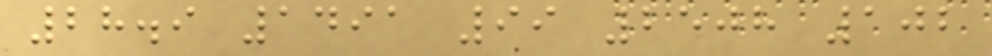28.9 1491 99 2508 102
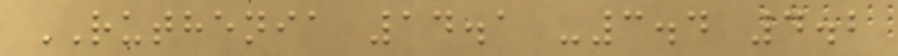RUTHENIA 14.1 -3.4 4.2
